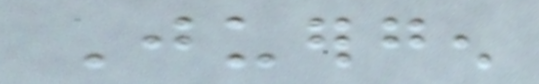Juergen
